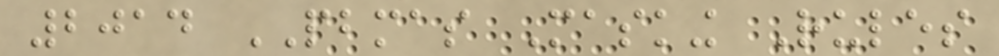2014 PBMAS Masking Rules
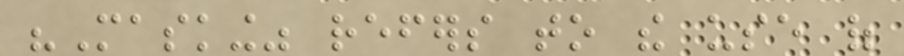"Masking" refers to the use of
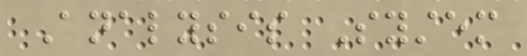Analysis System
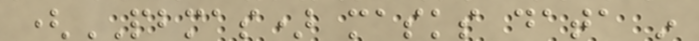(PBMAS) masks data in
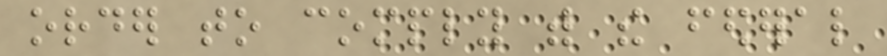order to comply with the federal
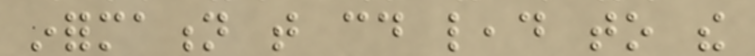information that could lead to the
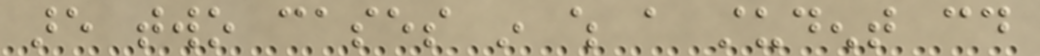are two cases in which a student could
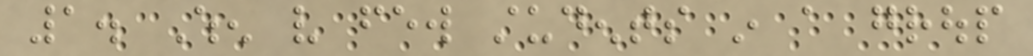1. When very few students in a group
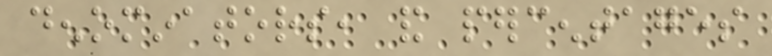denominators, and percentages
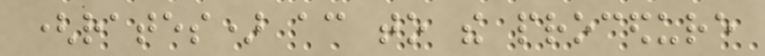(rates) according to the procedure
